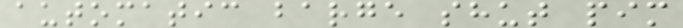automatic barge shut pim
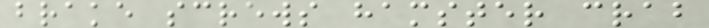brake screws hamster crab
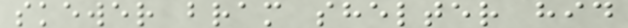skewer bram shelter hid
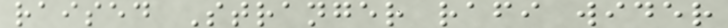raised Stranger rafi wider
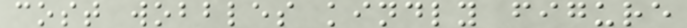cost wobbles kindly figure
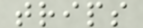trips
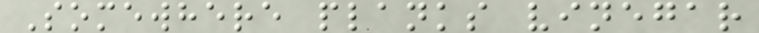Somewhere planks vinegar
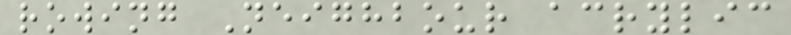rowing Neighbour acrylic
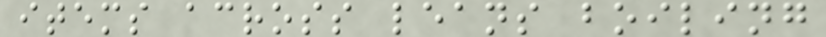items across leans boiling
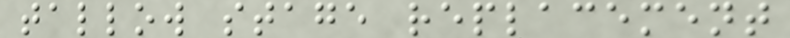tallow stage replacement
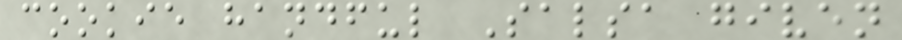cookie handful Salsa given
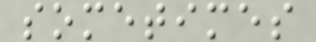sometimes
